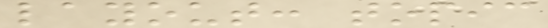layout: topic
